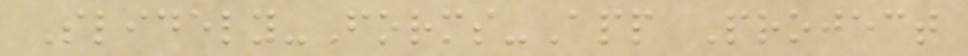Slidely-Forms-App Project
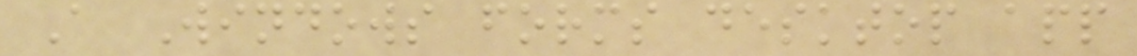A Windows forms desktop app
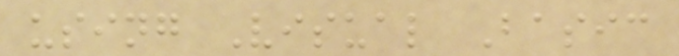using Visual Basic
